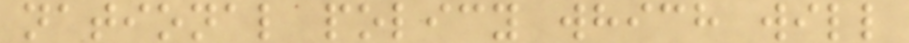national policy which will
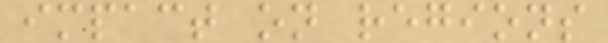impact on regions
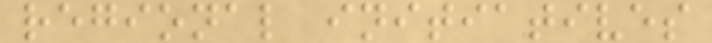regional initiatives
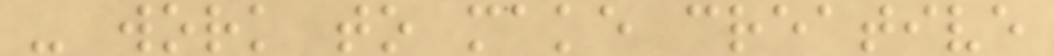- work to make creative
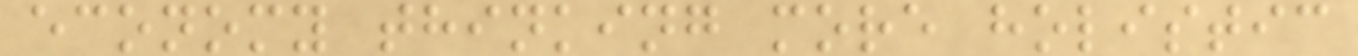economy thinking more holistic
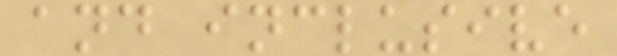and inclusive
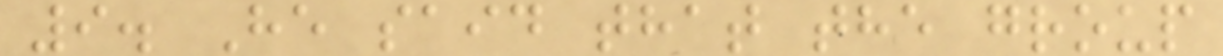9. He said that the group
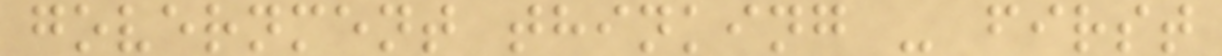government thinking - first
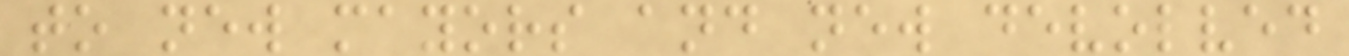to new mayors and new devolved
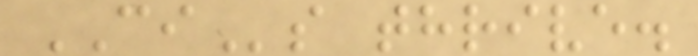CIs thrive.
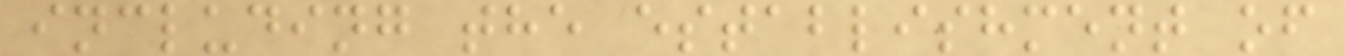including the establishment of
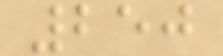250
